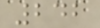242
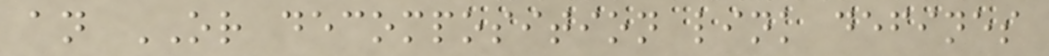an OR decomposition link defines
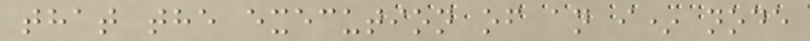that the execution of an i* node
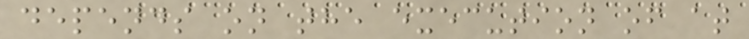depends on the execution of at
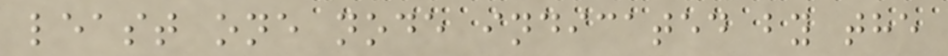least one node indicated by the
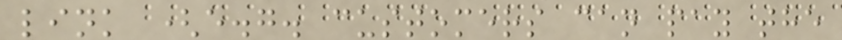link (e.g. customers can pay the
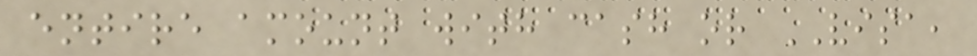entire amount with cash or VISA,
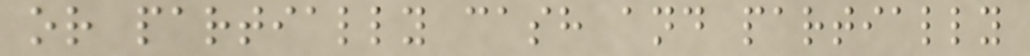or partially cash and partially
